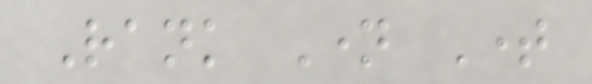Rank Name Time
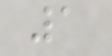1
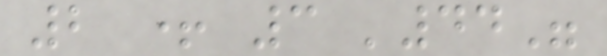2 + 3 '44"
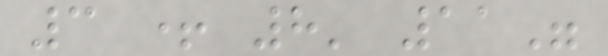3 + 8' 11"
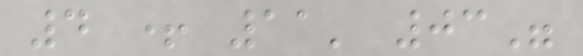4 + 11' 03"
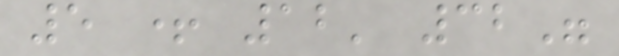5 + 12' 32"
